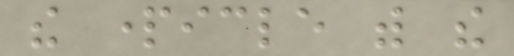the particle with the
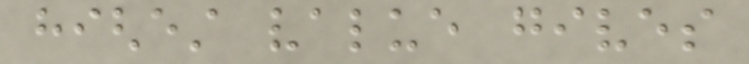highest value gives
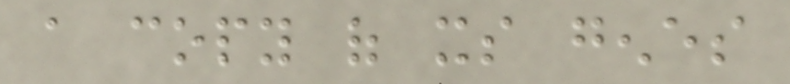a copy of its genes
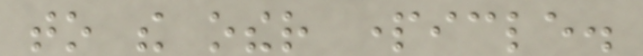to the other particle.
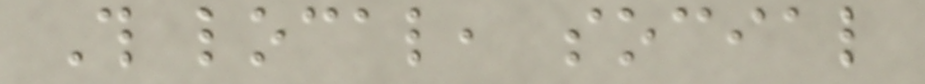This local, social
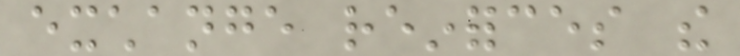exchange reinforces the
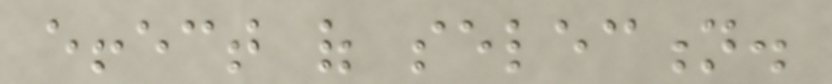effect of selection.
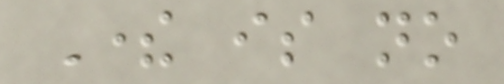There is no
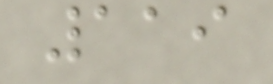119
